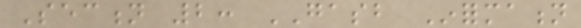Section 2: GASB Information
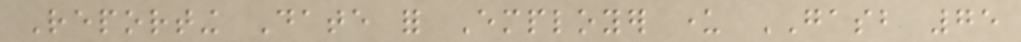Reporting Date for Employer under GASB 75
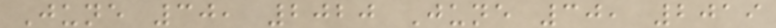June 30, 2020 June 30, 2019
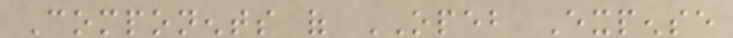Components of OPEB Expense
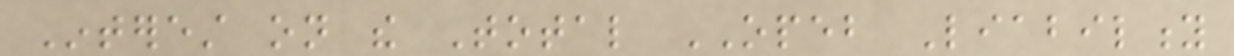Interest on the Total OPEB Liability
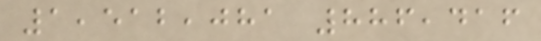1,512,081 886,416
